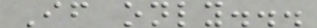If only...
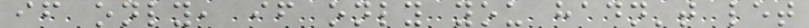if only, if only you hadn't let
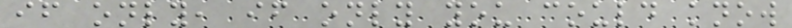if only, if only you could know
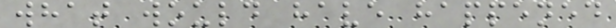what would have happened
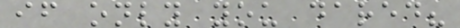if only you dared?
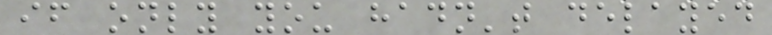if only you hadn't delayed
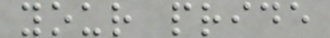your pride
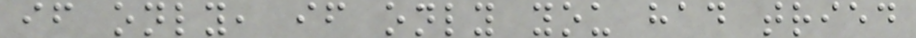if only, if only you had tried
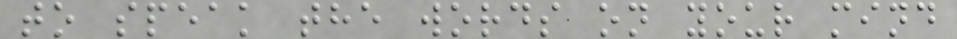to speak the words on your mind
